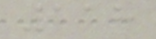118
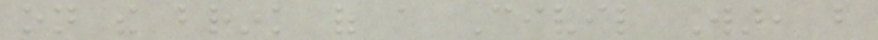on the brink of a Civil War, but
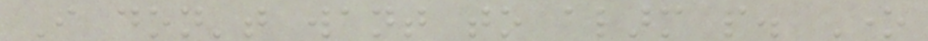I don't want to alarm people. One
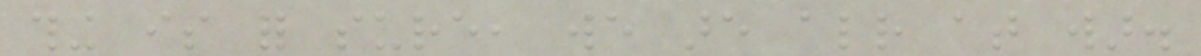thing is for sure, we are already at war.
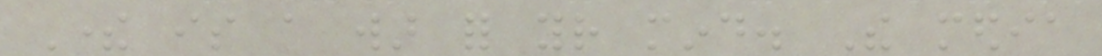There is a war for your mind. The media
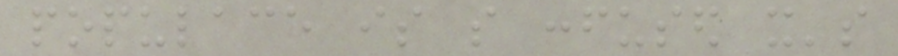populace is so confused it's
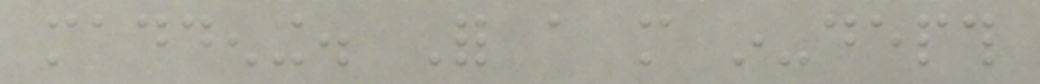maddening. For a more in-depth
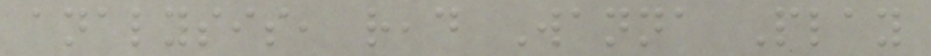analysis, read Wanna Play
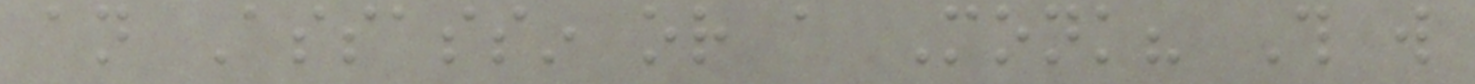an Assassin or a Monk? This will
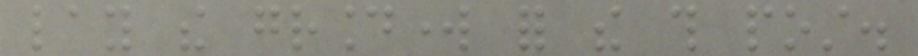lay the groundwork for the this post.
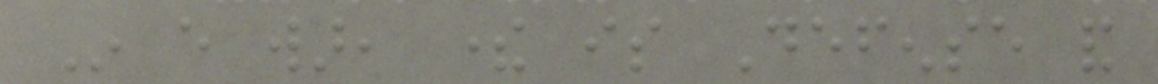In every war, there is Defense and
